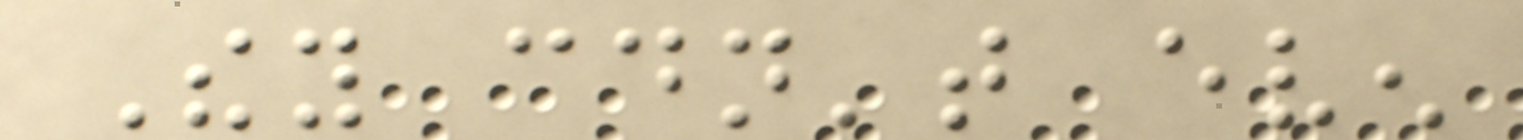They couldn't even
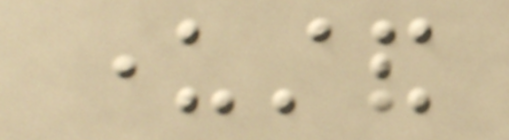understand
